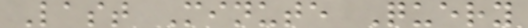Last Minute Query
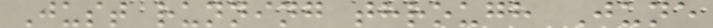Just running through June
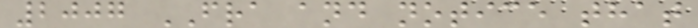2007 FRA and notice that
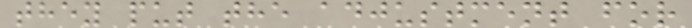they put the adjustment for
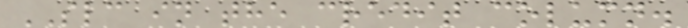SLC in the credit column.
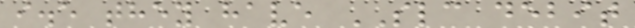i.e they have SLC debit
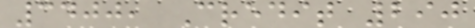3400, Credit 290
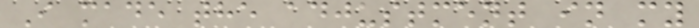I made the adjustment in my
